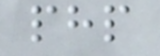php
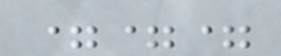===
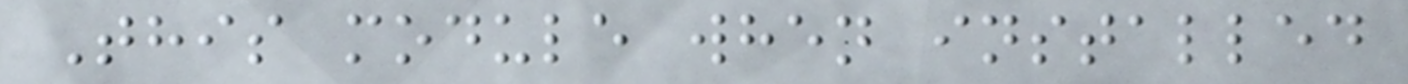This module when installed
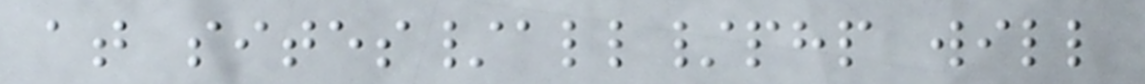at sites/all/php will
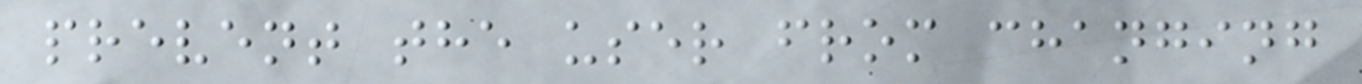prevent the user from changing
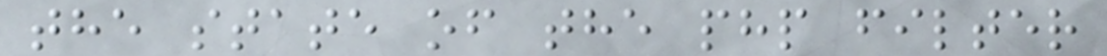the state of the php filter
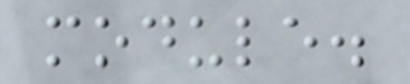module.
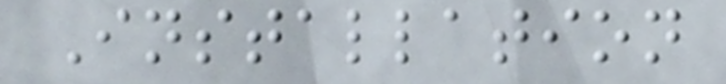Installation
